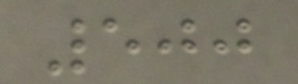500
